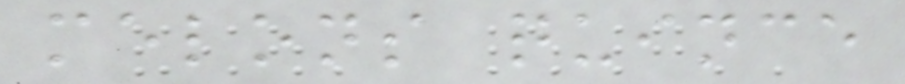melons quince
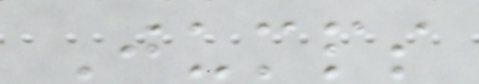Jumps
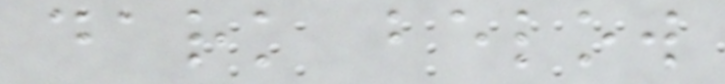dark below
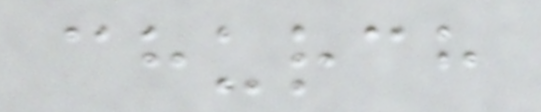church
